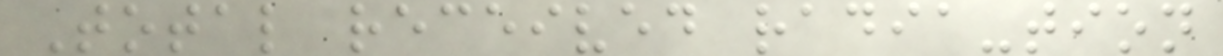Total received radia-tion
